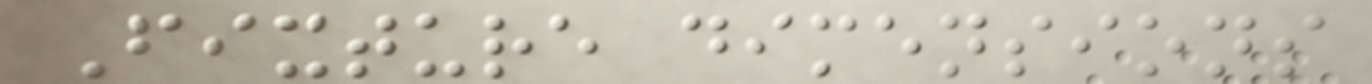Fixture dimensions
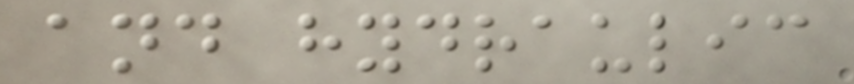and hydraulic
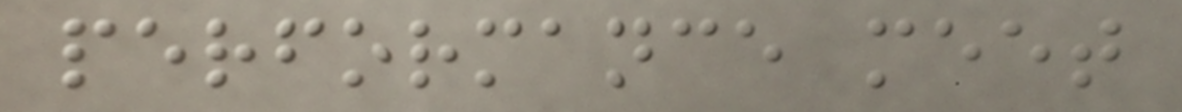performance meet
